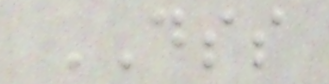DSS
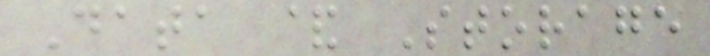Data & Storage
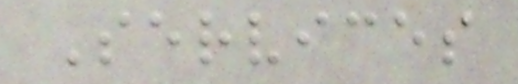Services
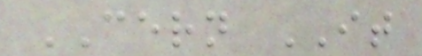CERN IT
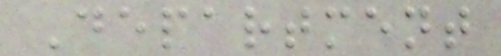Department
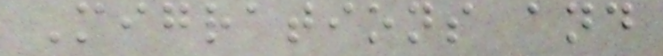Migrations and
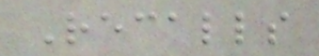Recalls
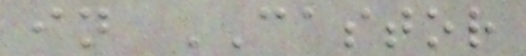in CASTOR
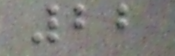22
